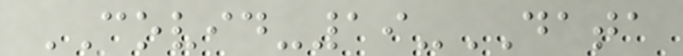COVID-19-DATA
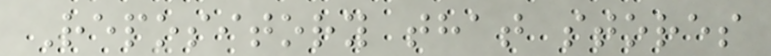Repository that stores
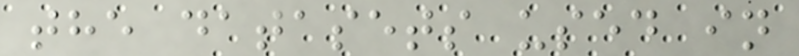the datasets used in
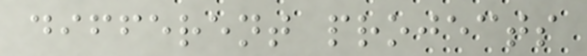different projects
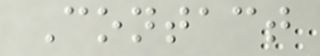Contact
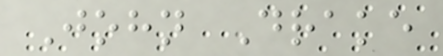John Drake
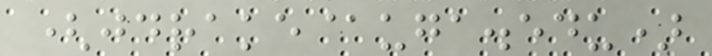(jdrake@uga.edu)
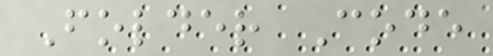Folder Code
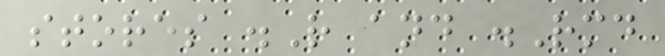stores .R and .Rmd
